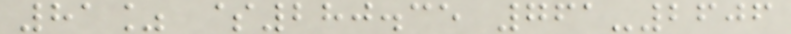81% $280.35 761-2606
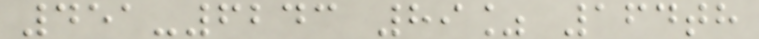451-6243 89% 164th
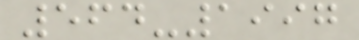564-1997
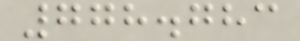778.783
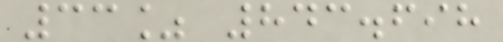33% 843.698
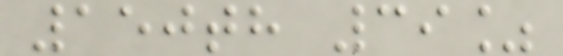150th 39%
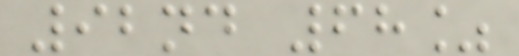92nd 68%
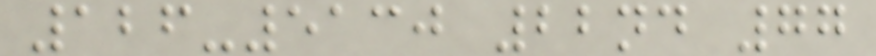126-5130 22nd 77
